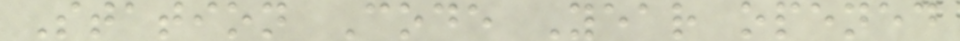Station Code Year opened
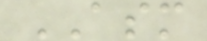ASM
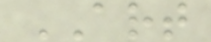ART
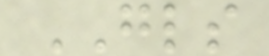GLS
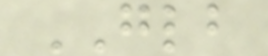GLB
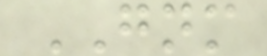GNM
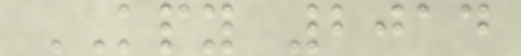KPY 2014
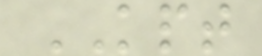KPT
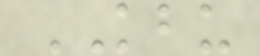KBU
